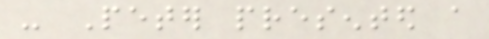- Peter presented a
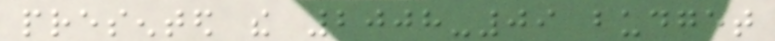presented the 2008-09 budget
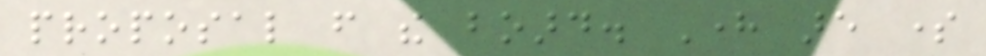proposal from the board. Here are some
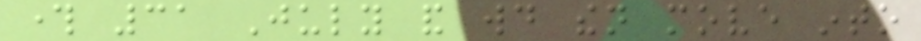through 31 July and would then move into
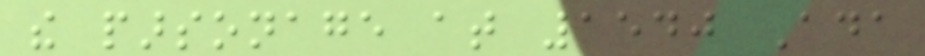the parsonage at 1540 Ada
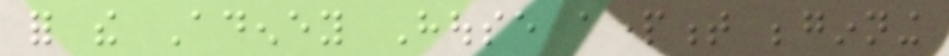for the Adeney House apartment beginning
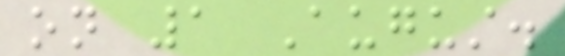on 1 August.
